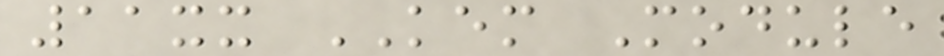11xx KEM Module
